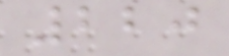220
